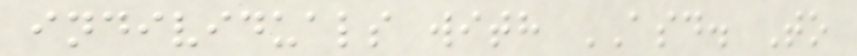individuals with ASD. To
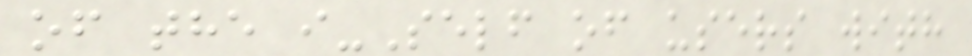of the i-Self of users with
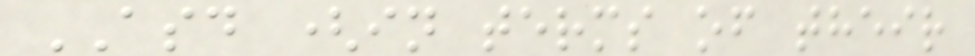ASD (in terms of their
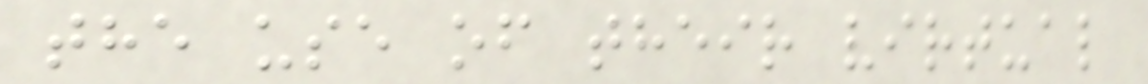the use of their virtual
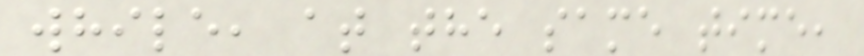while, at the same time,
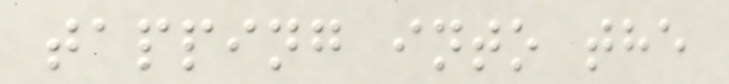tapping into the
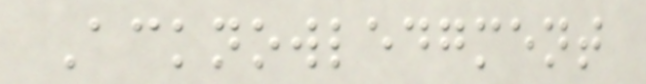Acknowledgment
